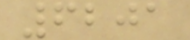6201
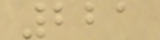221
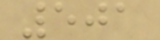501
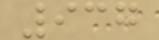937
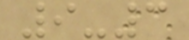9-3
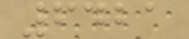6421
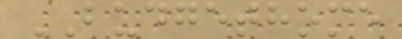BUDGETHOME
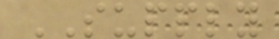SUPPLY
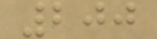200
